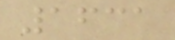1631
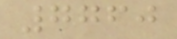7760
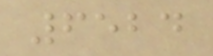6524
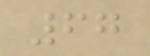67
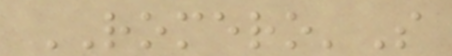ROMERO'S
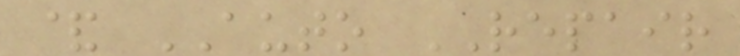& AUTO REPAIR
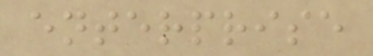enterprise
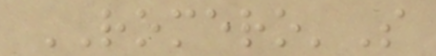ROMERO'S
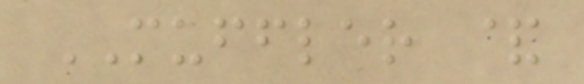MUFFLER &
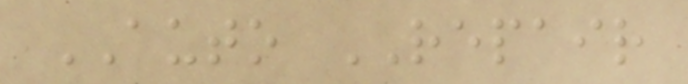AUTO REPAIR
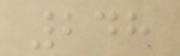248
